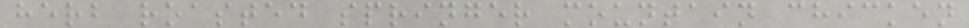herb roasted springer mountain chicken
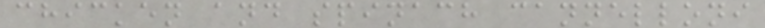chicken and spinach cannelloni
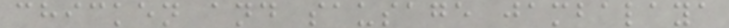chicken and sausage jambalaya
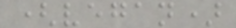(vegan)
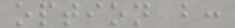option b:
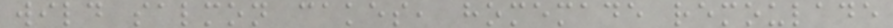wild salmon cakes, homemade remoulade
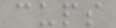cups
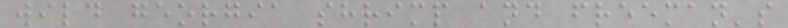wild georgia shrimp and freeman's
